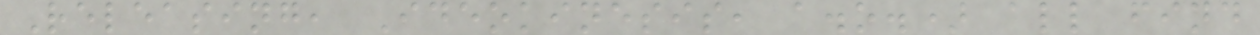Releasing, Ideokinesis, a.o.) all find
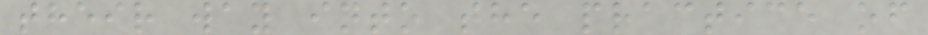their way into the practice of
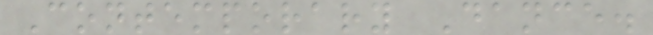Contemporary Dance.
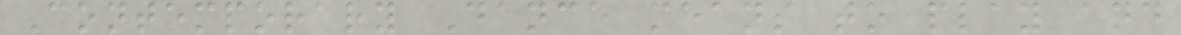Contemporary Dance means to play and
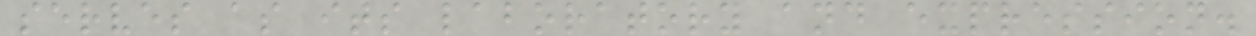serves as its laboratory and expression.
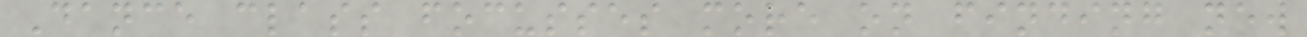Dance class focusses more on finding new
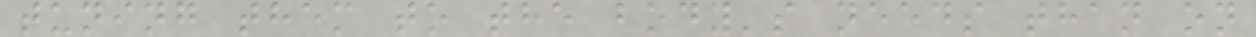tuning them to the body's needs than on
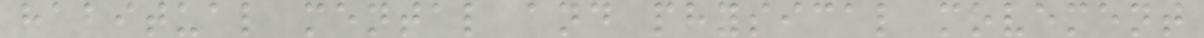habitual mental and physical movement
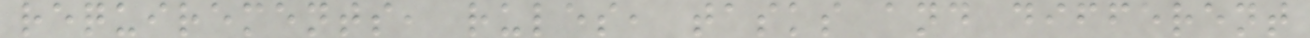requirements, rules, tasks and different
